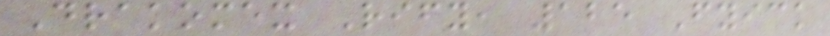Drakomex Rify, 125 Fyick
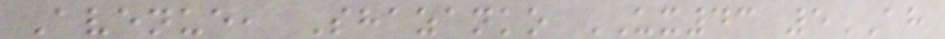Avenue, Shazanko UX43 5AH
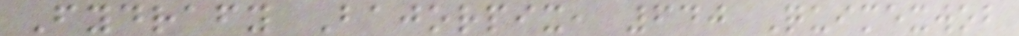Fydrafy Bajorpix, 640 Quimexwob
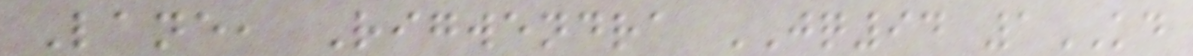Lane, Rigwendra JQ94 1KD
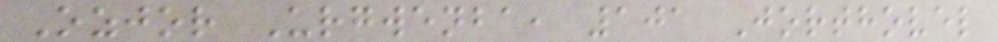Ozjor Urgwenba, 101 Jorthovel
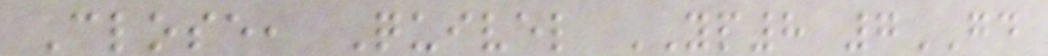Close, Quivel YP8 7GD
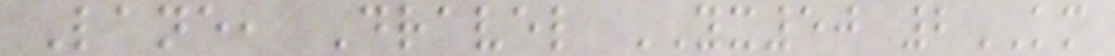Lane, Dravel YX50 2KM
